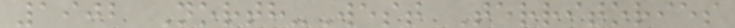1902 North-West Territories
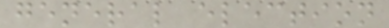general election
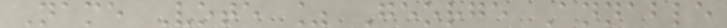Name Vote % George Annable
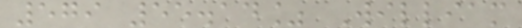579 55.14% William
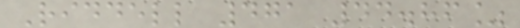Riddell 471 44.86%
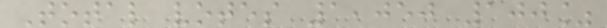Total votes 1,050 100%
